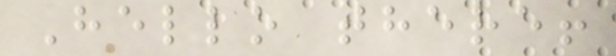Hello there!
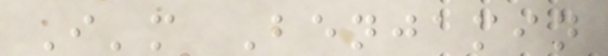I'm Benjamin
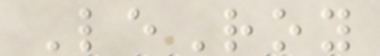LeRoy
